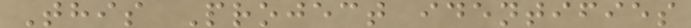This Project identifies
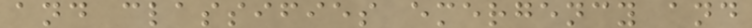and classifies emergency and
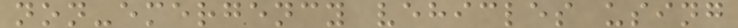non-emergency vehicles using
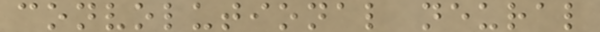convolutional neural
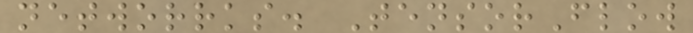networrks. TensorFlow
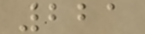221
